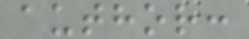author:
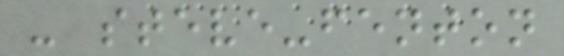- steve-fenton
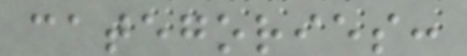categories:
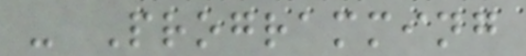- Programming
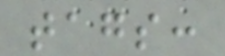tags:
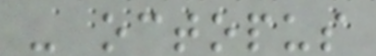- octopus
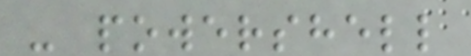- powershell
